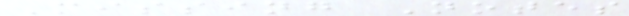Missing Notes
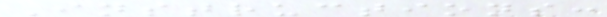Instructions:
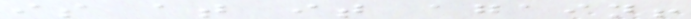is at it again!
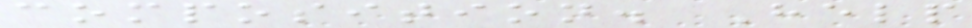composition. Help
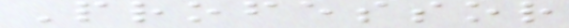Professor
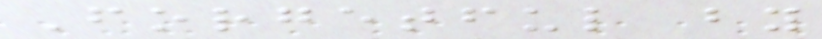Forgetful by
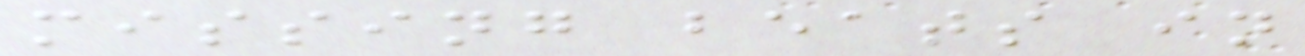missing beats in
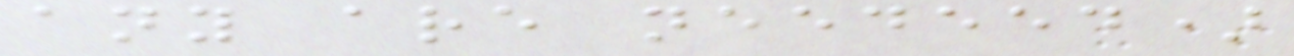any are needeed)
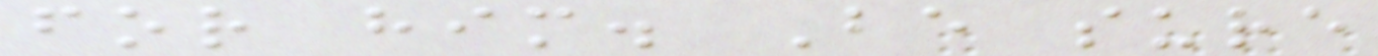for him. Be sure
